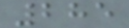285
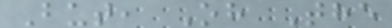But, Oh The
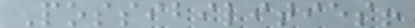Possibilities!
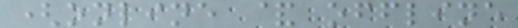(online & offline
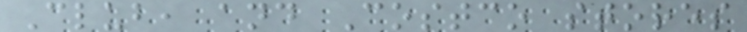Club, and Costco stores
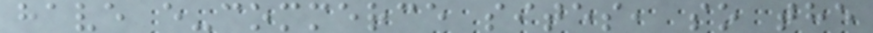have e-commerce sites, so the
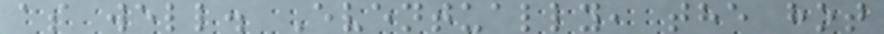as well. Eventually, the hot
